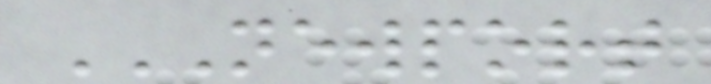NEWPORT
